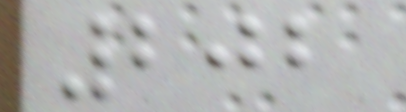202
